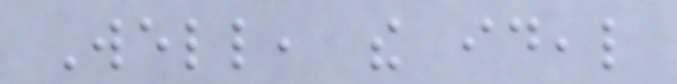Well, the ideal
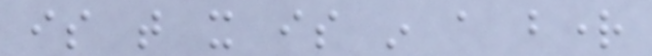is that it is in a bright
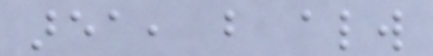area, but always
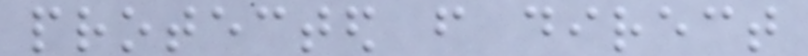protected from direct
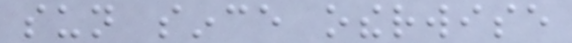sun since otherwise
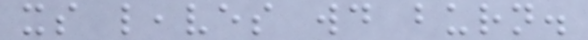its leaves would burn.
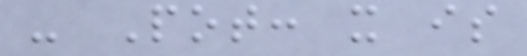- Pot: it is
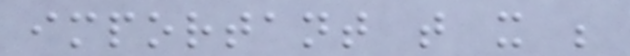important that it be
